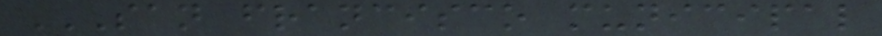SAN FRANCISCO MUNICIPAL
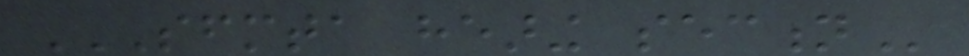SFMTA HEARING SECTION
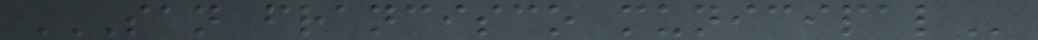SAN FRANCISCO MUNICIPAL
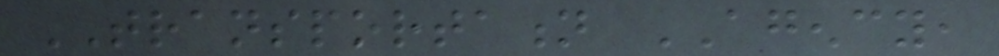TRANSPORTATION AGENCY,
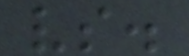vs.
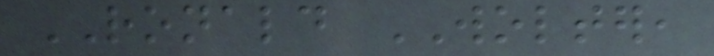RONALD WOLTER,
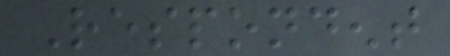Respondent
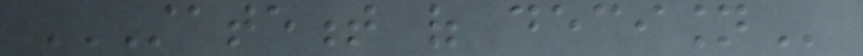STATEMENT OF DECISION
